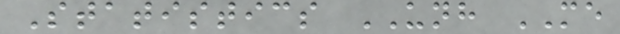Statistics UNH ME
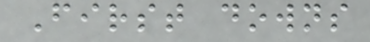First downs
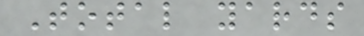Total yards
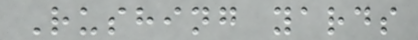Rushing yards
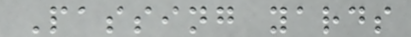Passing yards
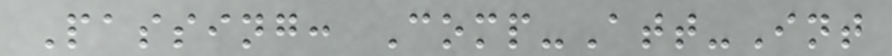Passing: Comp-Att-Int
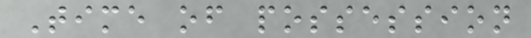Time of possession
